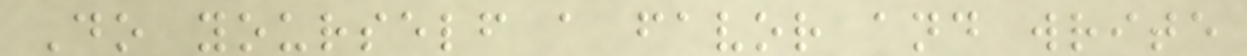Do yourself a favor and write
